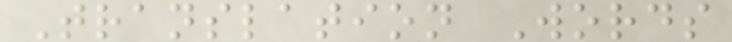Translation Words
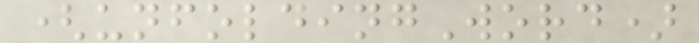(unfoldingWord)
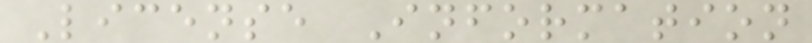License Information
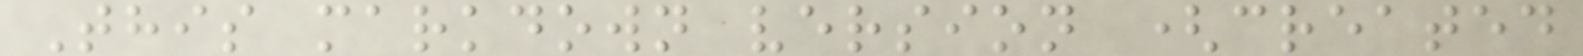This markdown version (created
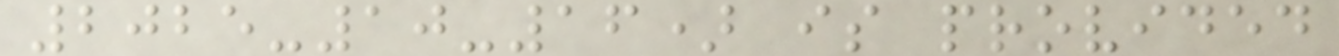2025-10-16) is provided
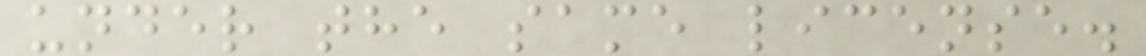under the same license.
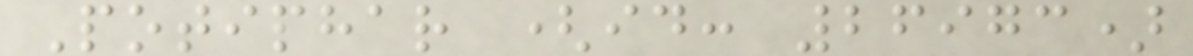Potiphar (id: 26973)
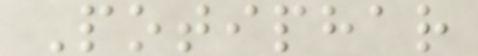Potiphar
